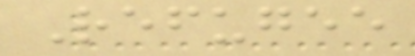Refugee
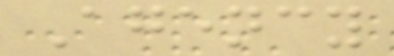Agency
